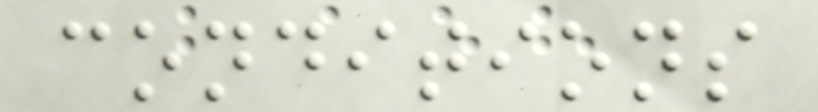conditions
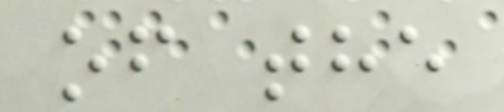of the
